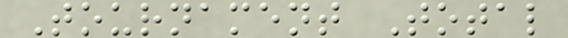Tournament Total
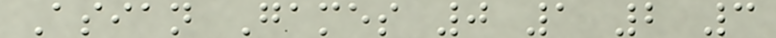Asian Games 0 1 2 3
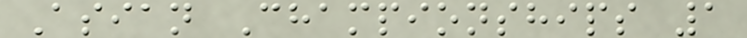Asian Championships 1
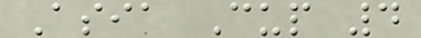Asia Cup 4
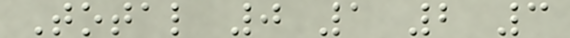Total 0 1 2 3
